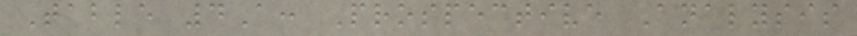Table 4A: Prospective Analysis
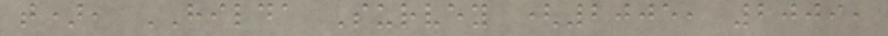t), HILDA Survey (2005, 2009,
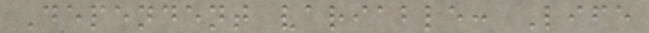Dependent variable: Life
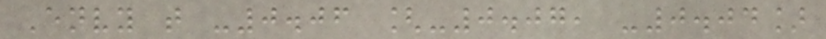Envy t -0.06 [-0.07, -0.04]
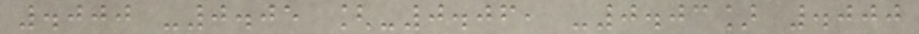.000 -0.05 [-0.06, -0.03] .000
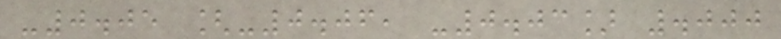-0.05 [-0.06, -0.03] .000
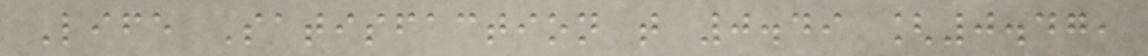Life Satisfaction t 0.49 [0.47,
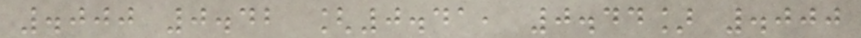.000 0.42 [0.41, 0.44] .000
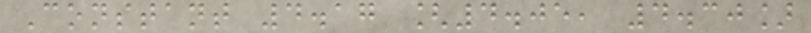Constant 4.17 [4.05, 4.30]
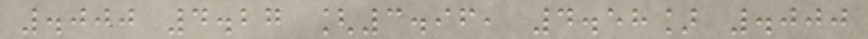.000 4.27 [3.96, 4.58] .000
